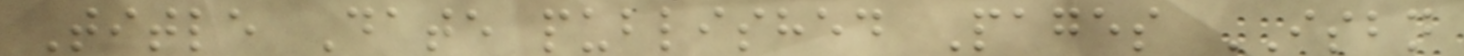Title Date published Pages ISBN
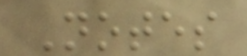Notes
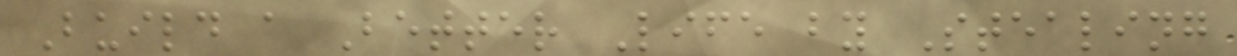Build a Better Life by Stealing
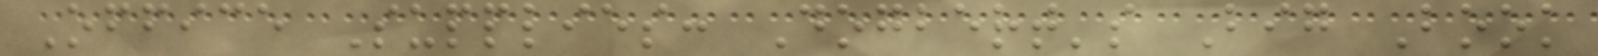Office Supplies: Dogbert's Big Book
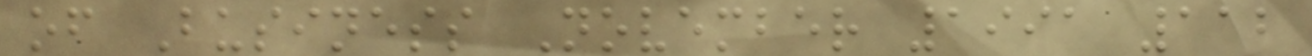of Business November 1991 112
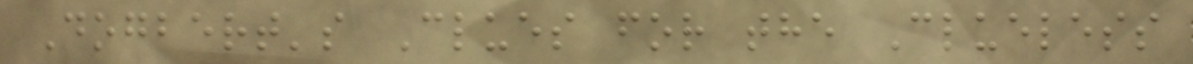Dogbert's Clues for the Clueless
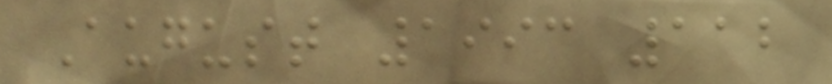August 1993 112
